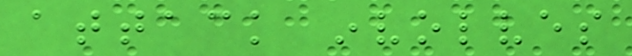attack involves
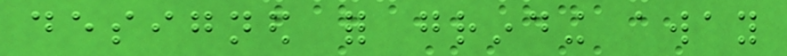designed for grinding away
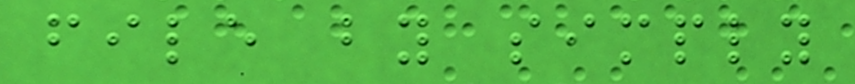file by simply
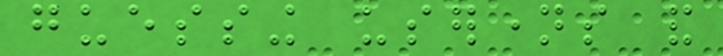guessing usernames and
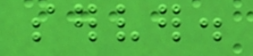server.
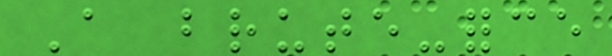A brute-force
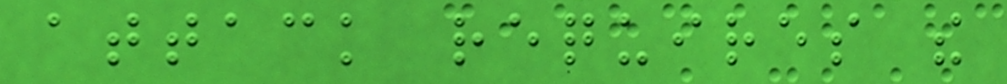attack requires the
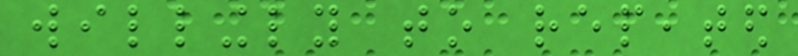willingly to repeated
